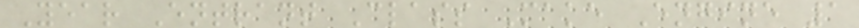Year Entrant Class Make Engine 1
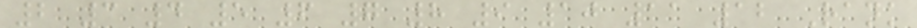2 3 4 5 6 7 8 9 10 11 12 Rank
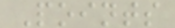Points
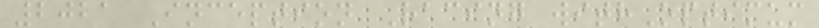2021 Inception Racing withOptimum
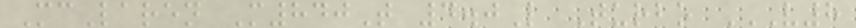McLaren M840T 4.0L Turbo V8
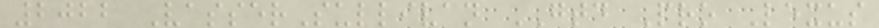2022 VasserSullivan GTD Pro Lexus
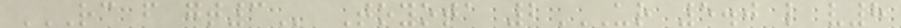RC F GT3 Toyota 2UR 5.0 L V8
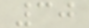30
